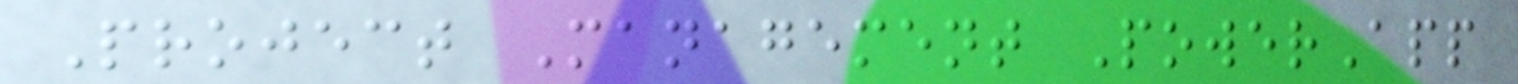Project Management PowerApp
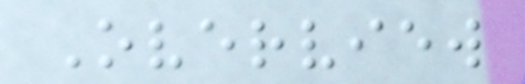Overview
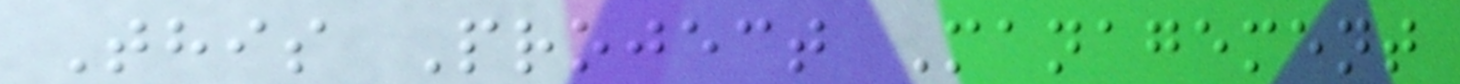This Project Management
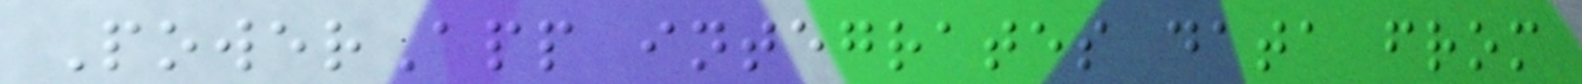PowerApp integrates data from
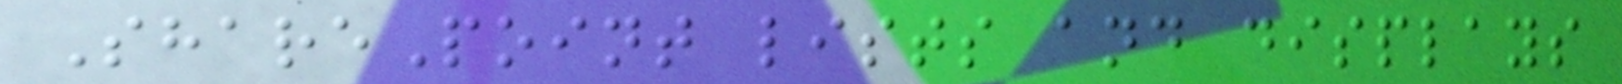SharePoint lists and displays
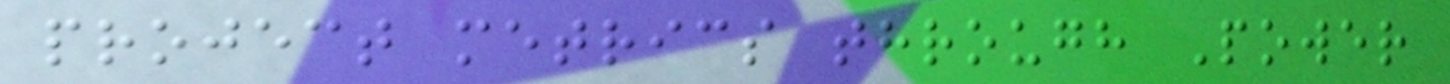project metrics through Power
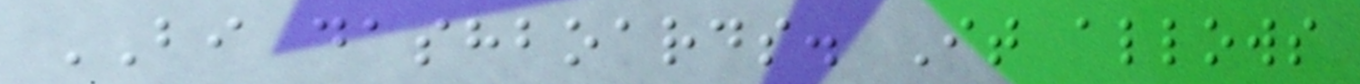BI dashboards. It allows
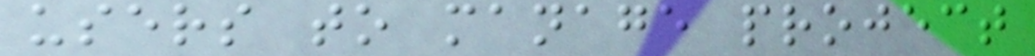users to manage project
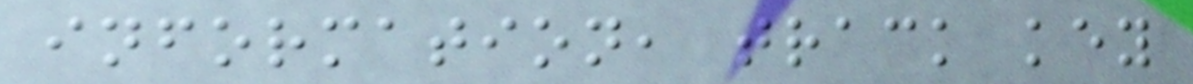information, track key
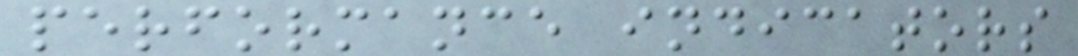performance indicators
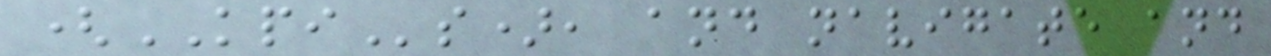(KPIs), and navigate and
